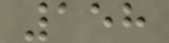158
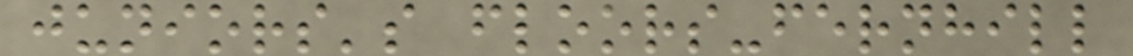juniors's floors-fernhill
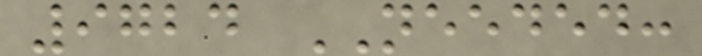9724 NEEDED:
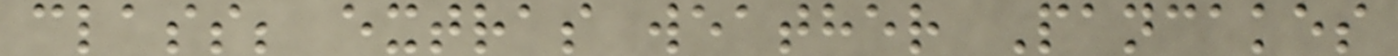class; extras weather Pancakes
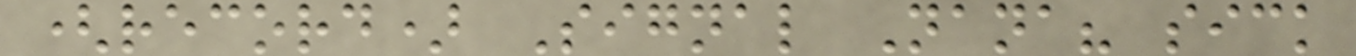(record) Signal Nana? sick
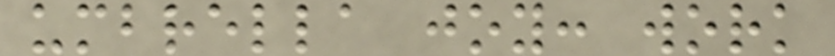umbrella joy: work
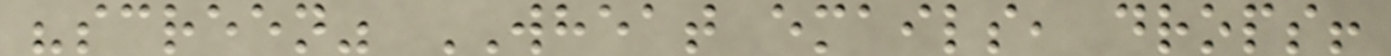"screen" WHEAT emails, drops!
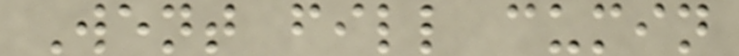Went fill cumin
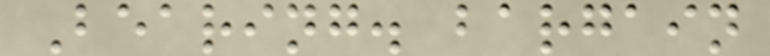Bearing. bargain
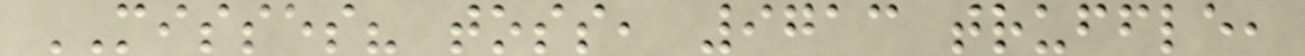MISSES? toss, 9713 truffle,
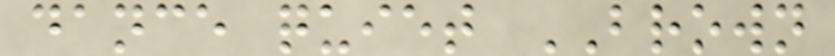dance quiet BROWN
